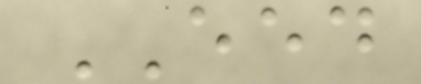EED
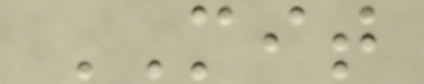MIT
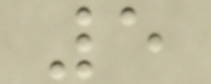5
